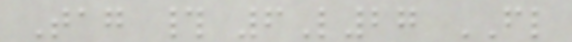Tag # 6L27 FL
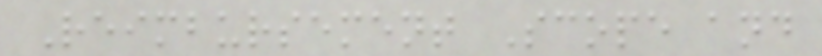Reimbursement Scope and
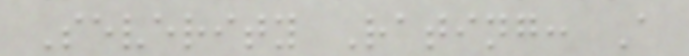Severity Rating: A
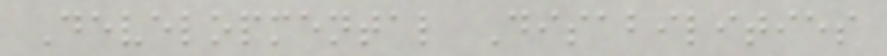Developmental Disabilities
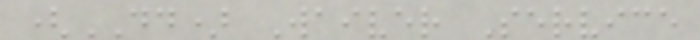(DD) Waiver Service
